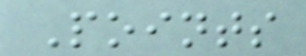Points
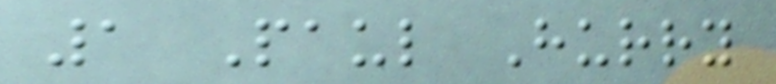1 Paul Hurry
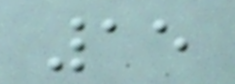15
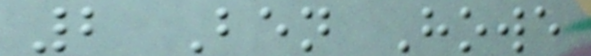2 Ben Howe
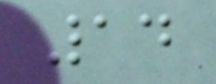14
